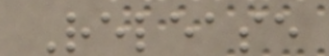Release
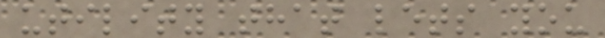utility that lets you
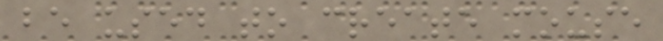be used to create mouse
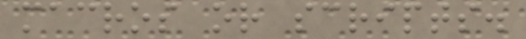macros or scripts.
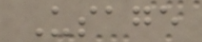Usage
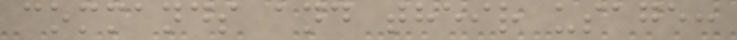commands and their usage:
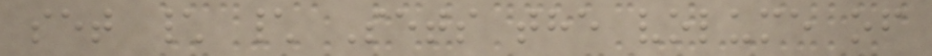set \ \ Sets the volume of
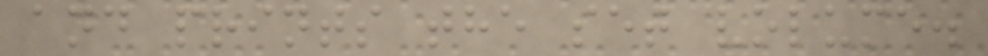and prints the set volume.
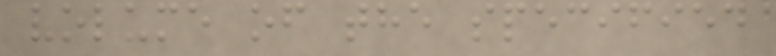volume of the specified
